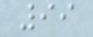99
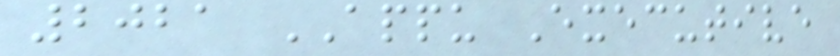2021 APPU Executive
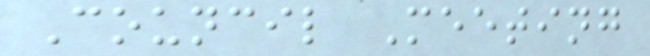Council Meeting
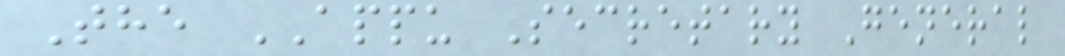The APPU Secretary General
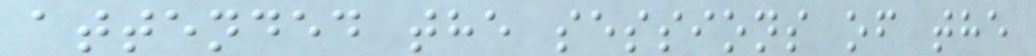attended the sessions of the
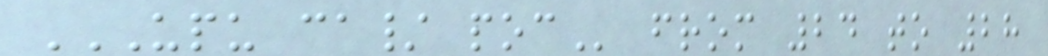UPU CA/ POC from 24 to 28
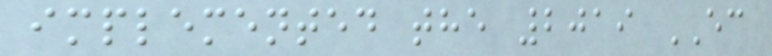implemented the 2019 EC
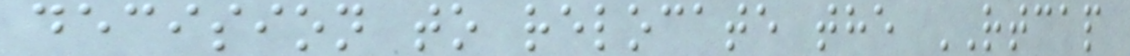decision to relocate the RTCAP
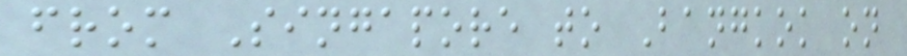from Singapore to Bangkok on
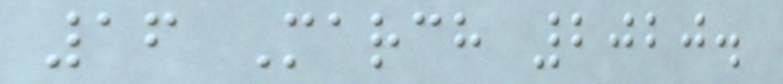16 March 2020.
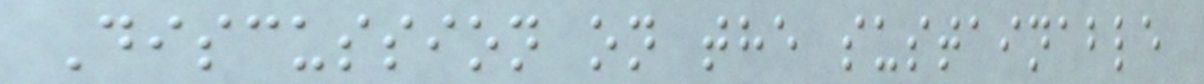Discussion on the sustainable
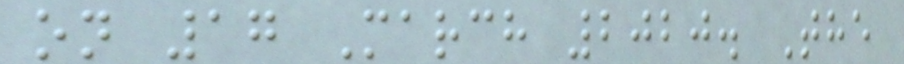on 17 March 2020. The
